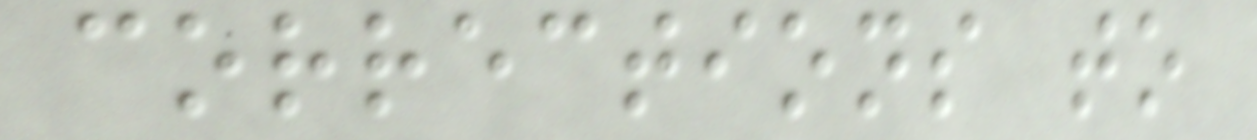corrections to
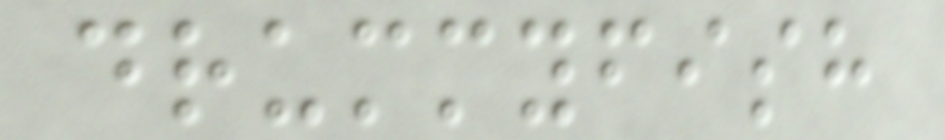drummyfish
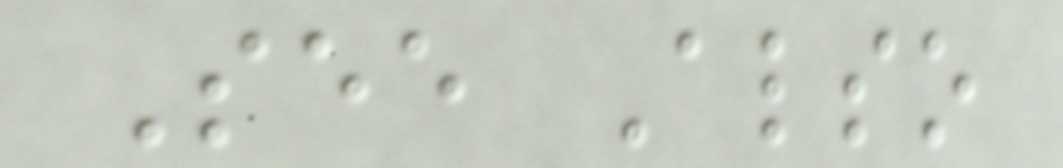See Also
